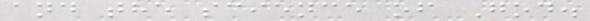and the science of God.
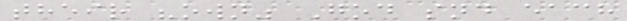their "own" God snd each
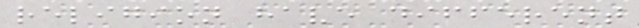religion have different
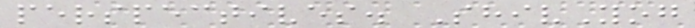perspectives. ShivYog
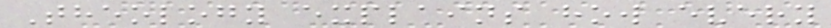Theology explains how every
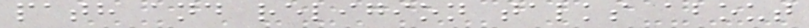path and religion talks about
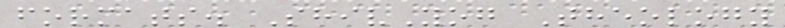formats. ShivYog Theology
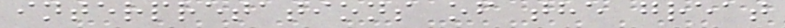interpretations of the great
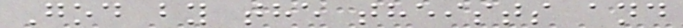God by the theists and
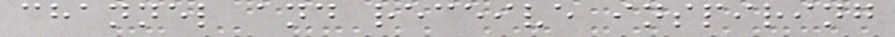channel and receive inspiring
